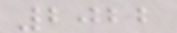2022
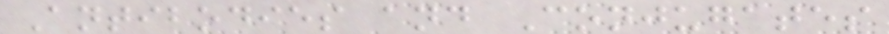Antibodies and Conjugates
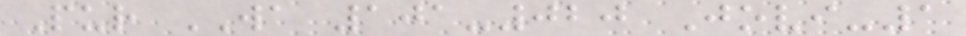Pur WA 101-020 Jovi-1
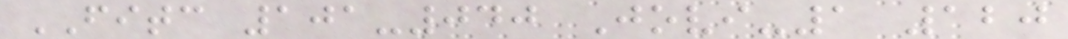FITC 101-040 Jovi-1 120
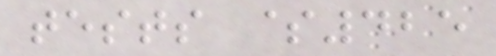tests $425
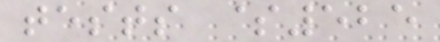tests $525
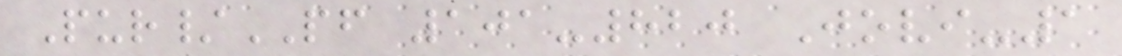Pur/PF 101-820 Jovi-1
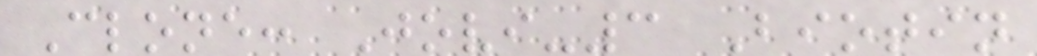Clone: Jovi-3 Biotin
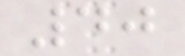40
